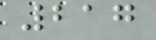217
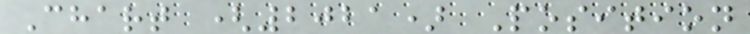Chart (2021) Position
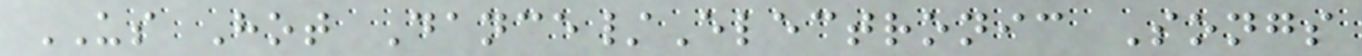US Hot Dance/Electronic Songs
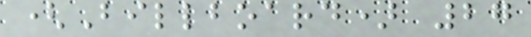(Billboard) 27
